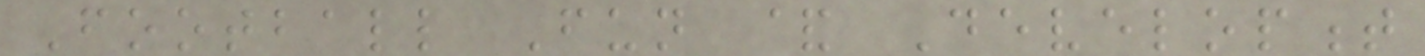Football Fun & Development
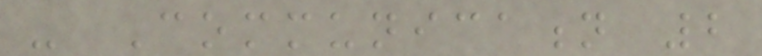- Communication 2
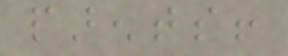parents!
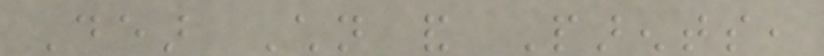Dear Children and Parents,
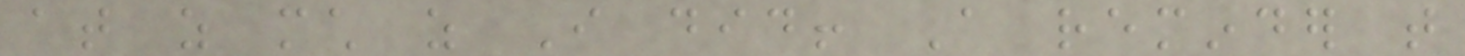at as much as I did! A reminder that
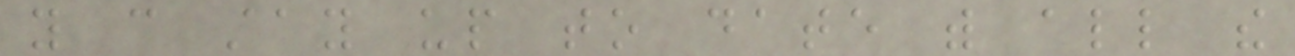you can stay up to date with all the
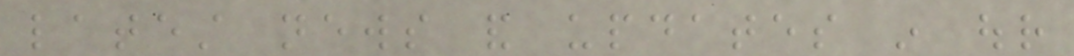latest news and updates in our
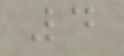4
